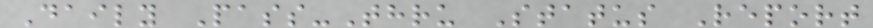Daily Pass-Thru Status Report
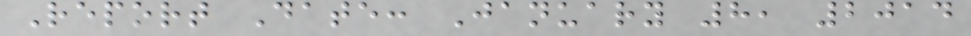Report Date: January 8, 2014
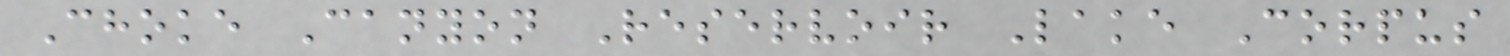Choke Canyon Reservoir Lake Corpus
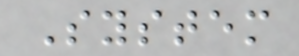System
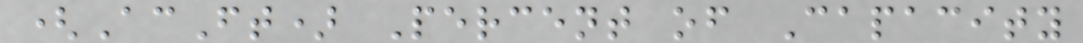(AcFt) Percent of Capacity
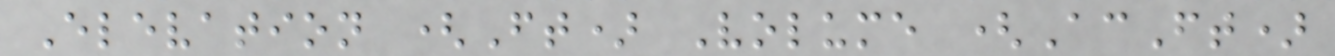Elevation (Ft) Volume (AcFt)
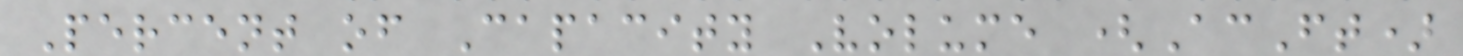Percent of Capacity Volume (AcFt)
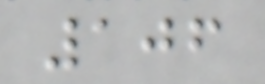106
